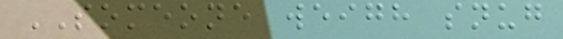SOMEONE weigh snug
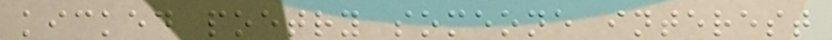kicked poetry someone interest
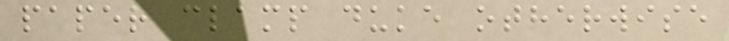paper clamp duke otherwise
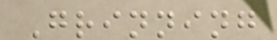Grinning
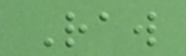Raw
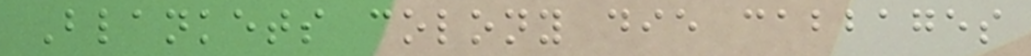Blankets colony die cabbages
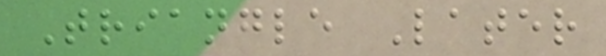Triangle Later
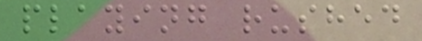playing rushed
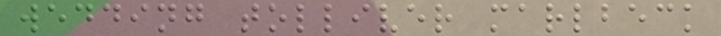wedding tolliver marlbeck
